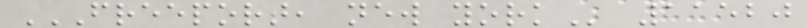FREEPORT, NEW YORK 11520
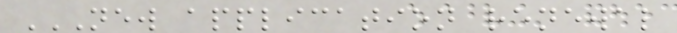NEW APPLICATION RENEWAL
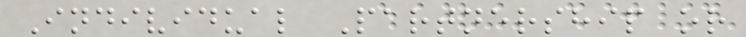Individual Partnership or
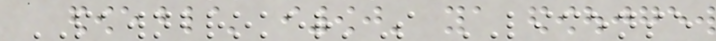PAWNBROKER'S LICENSE
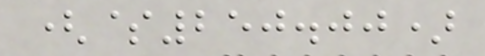($250.00)
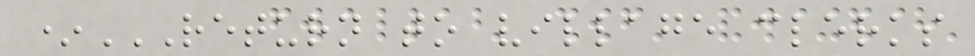*RETURN TO VILLAGE CLERKS
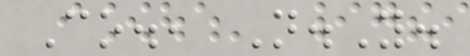Co., N.Y.
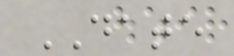DATE
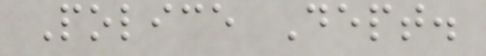Police Dept.
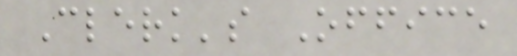Clerk's Office
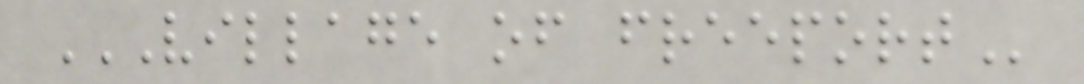VILLAGE OF FREEPORT
